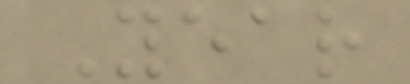Year
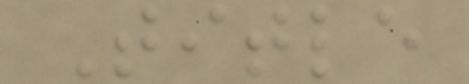Title
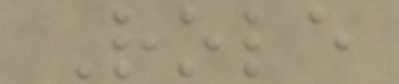Role
